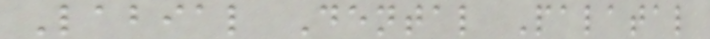Labial Dental Palatal
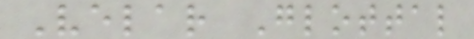Velar Glottal
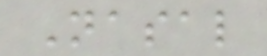Nasal
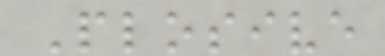Plosive
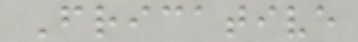Fricative
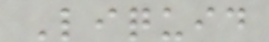Liquid
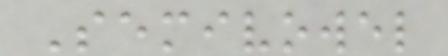Semivowel
